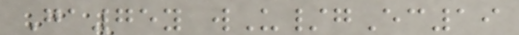Ga75y wU/gEc19
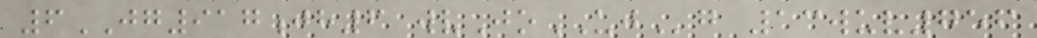6JG917jh6 wvJoUJg 13wuv756
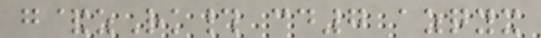g&zRk# cd7 azqyx
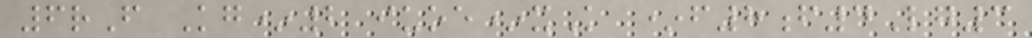6rF Kg*2 iuoe*xK *f8f4Lg3
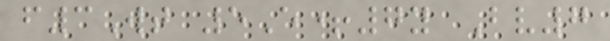f3Wt 5E+7y Bv7
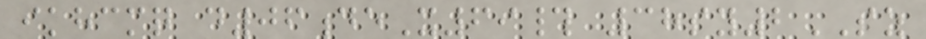ikhcmq d06deX69# 38sy2SZ
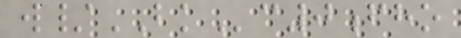w/BKc0fho
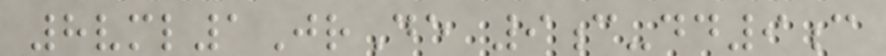8vml1JrDe 9c-dd9c
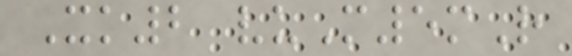Xk2 vuM5mR
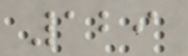129
